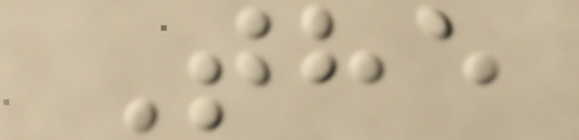The
